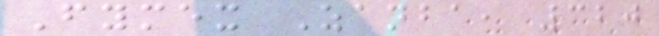Fymex Zanba, 320
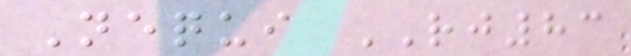Nequi RJ83
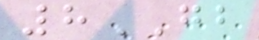8GB
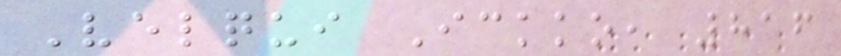Velqui Ickko, 816
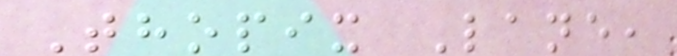Thopix Lane,
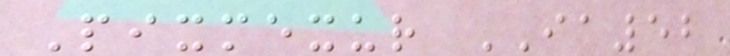Pixmexur IA52
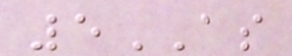5AS
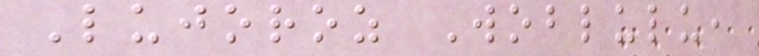Lujoroz Woblulu,
